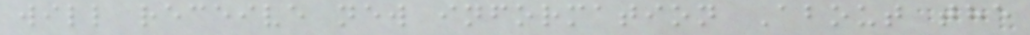will receive new information About the
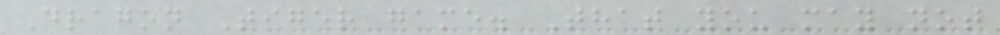Dragon Tiger game. That you may not
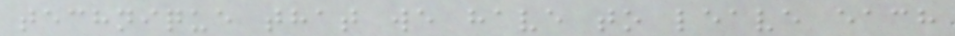technique that we have to leave each
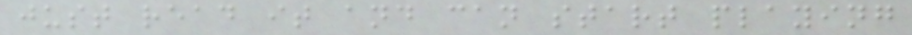just read it and can start playing
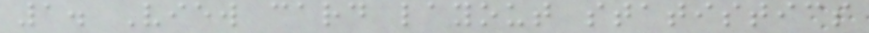1. View card layout statistics
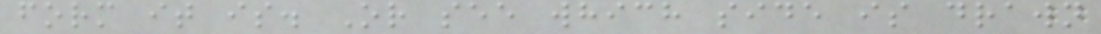form it is. Or see which side is drawn
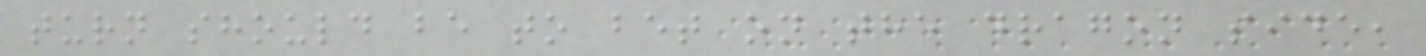turn should be to bet on the dragon side,
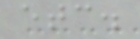etc.
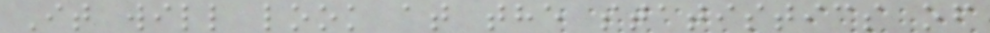It will look at the statistics of
